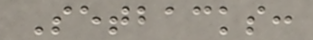Setbacks:
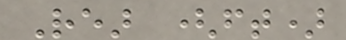Rear (ft)
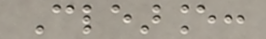Clearance:
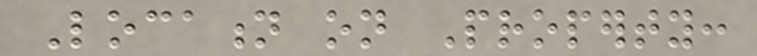Location on Property:
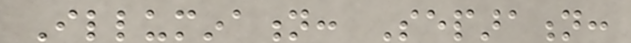Illumination: Separation:
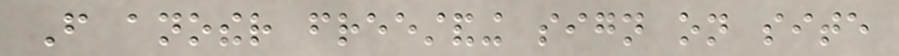From another freestanding sign on site
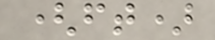(ft)
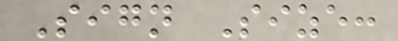Sign Size:
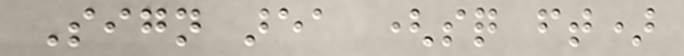Sign area (sq ft)
